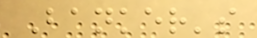Banker's
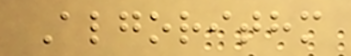Algorithm
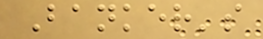Banker's
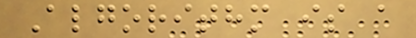Algorithm is a
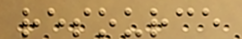resource
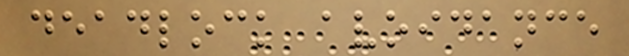deadlock avoidance
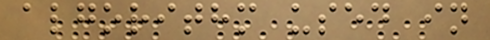algorithm used in
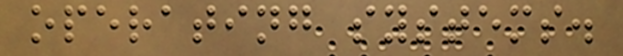operating systems.
